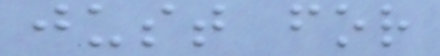just for
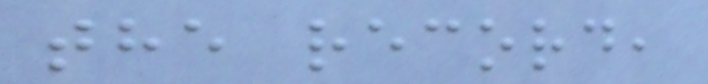the record,
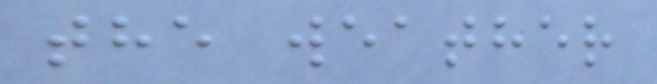the weather
